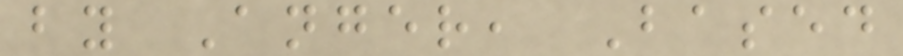by Anger, Based
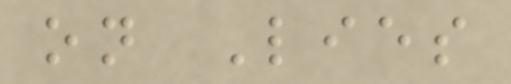on Lies
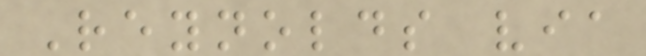Reynolds via
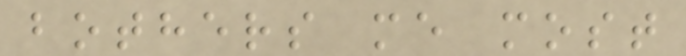bothers me most
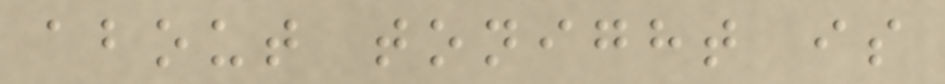about tonight is
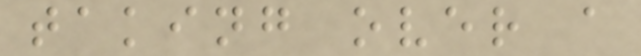taking over a
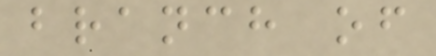branch of
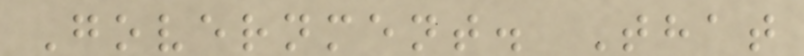Government. That
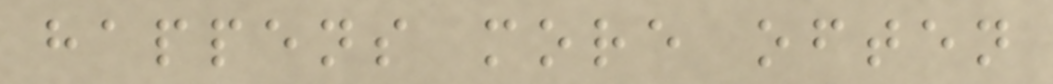happens more often
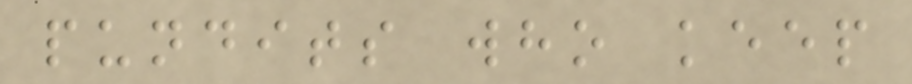pundits who keep
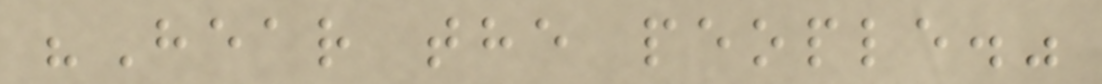"Hear the people."
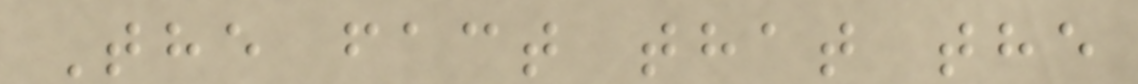The fact that the
